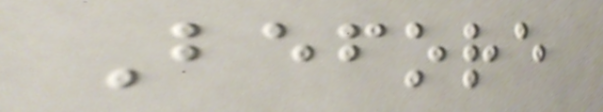Before
